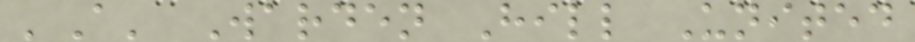'A' Warden Hill United
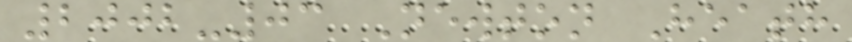2002-03 Newton Heath
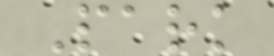Park
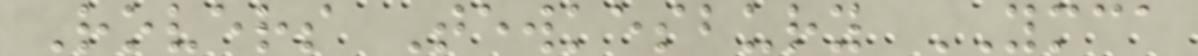Rovers Tewkesbury YMCA
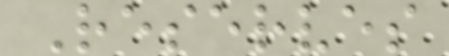Reserves
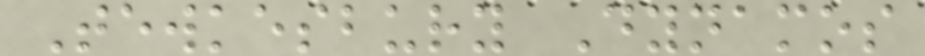Tewkesbury Dynamos
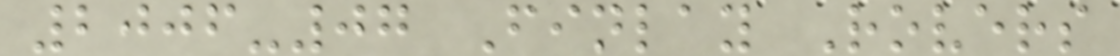2006-07 Finlay Rovers
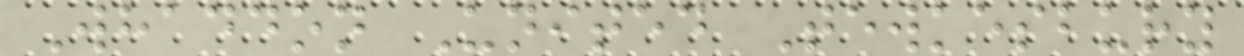Whaddon United Tewkesbury
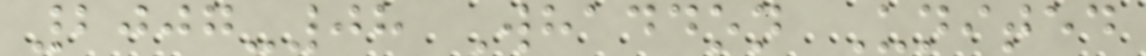2007-08 Whaddon United
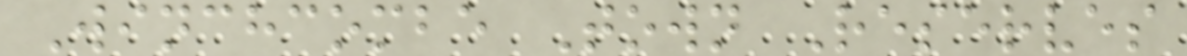Winchcombe Town Reserves
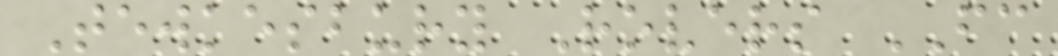Tewkesbury Rovers FC
